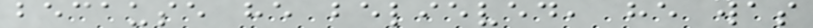because he believed, he was
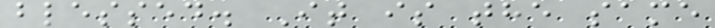blessed. It is the same
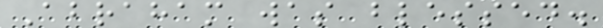Abraham was blessed.
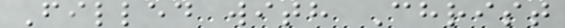Filled with Christ
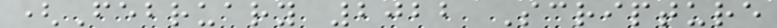(February 2022 Scripture
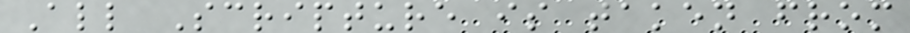All Scripture is taken from
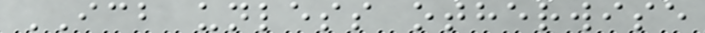ICB unless otherwise
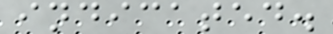indicated.
